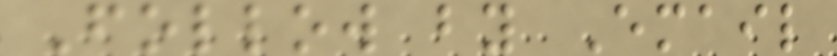Follow by Email
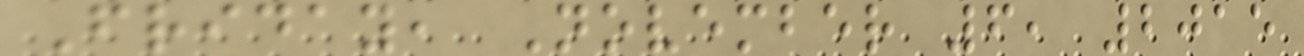Friday, November 6, 2015
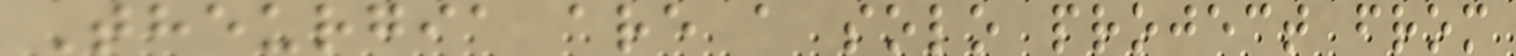Theurgia are a solo project from
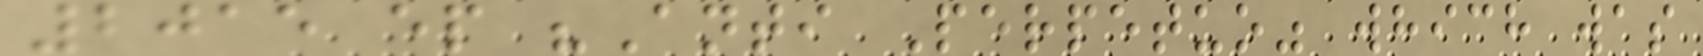2015 ep "Anti Perpetuo" which was
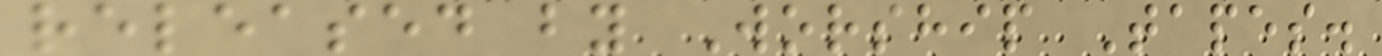released by Worship Tapes.
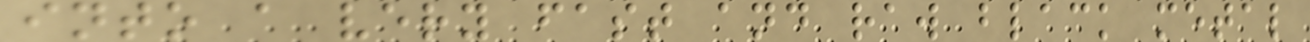into a very fast and raw black metal
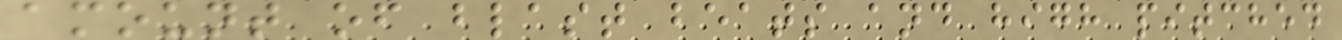amount of blast beats and high pitched
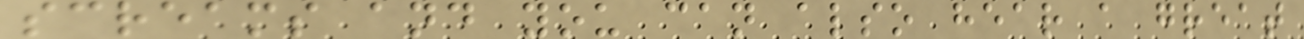screams and you can also hear a great
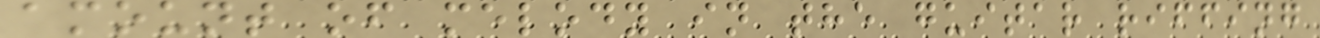amount of melody in the guitar riffing
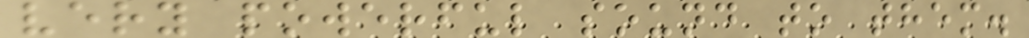very powerful sound to them.
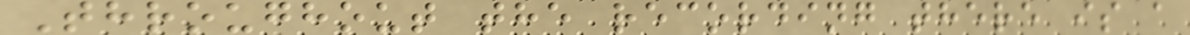Throughout the recording there is a
